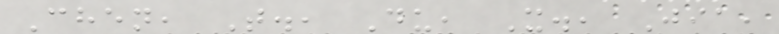Chen, T., Du, X., Jia,
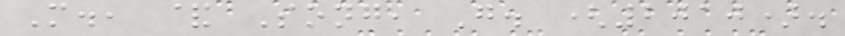M., & Song, G. (2010).
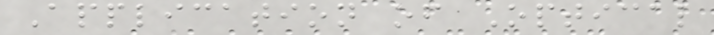Application of Optical
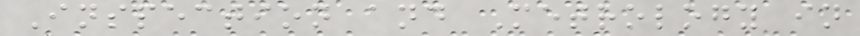Inspection and Metrology in
